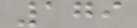179
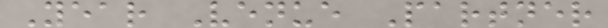Year Venue Partner
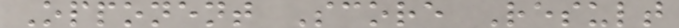Opponent Score Result
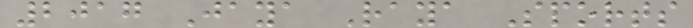2017 Jaya Raya Sports
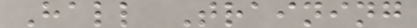Hall Training
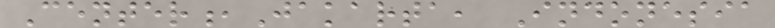Center,Jakarta, Indonesia
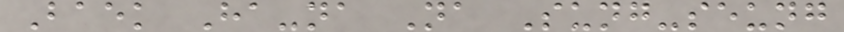Baek Ha-na Na Sung-seung
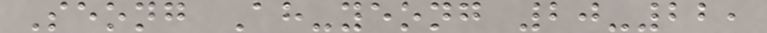Seong Ah-yeong 20-22,
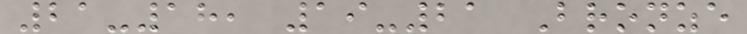21-18, 19-21 Bronze
